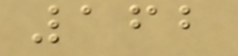162
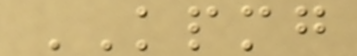KPMG
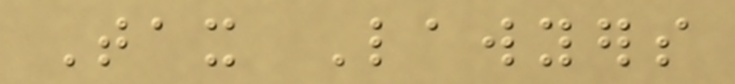Tax Lawyers
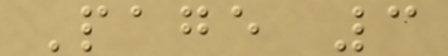Page 3
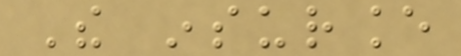The insurance
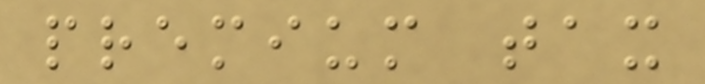premium tax
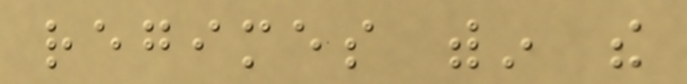regimes within the
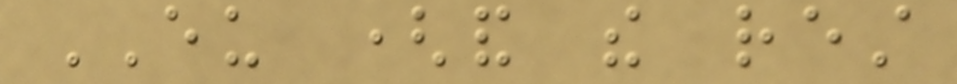EU (and the rest
